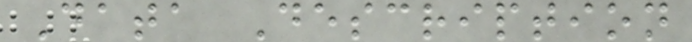Data Description
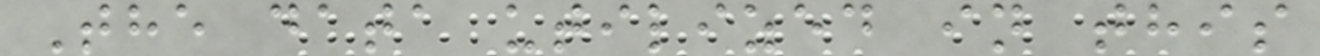The data utilized in this
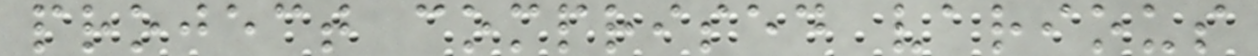project comprised various
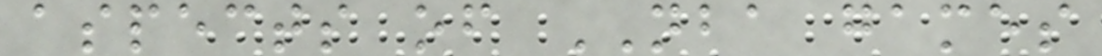aspects of NBA games
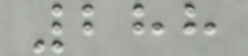288
